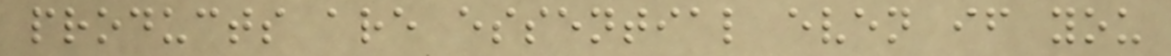products are essential even if you
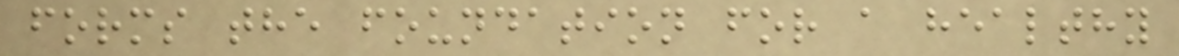forms the foundation for a healthy
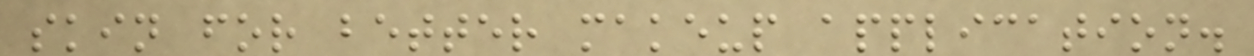skin for better makeup application.
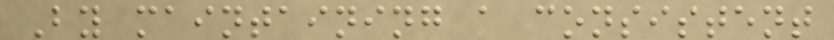By maintaining a consistent
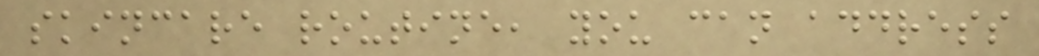skincare routine, you can address
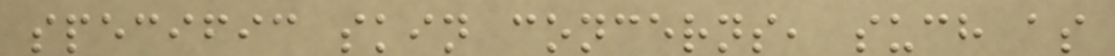specific skin concerns, such as
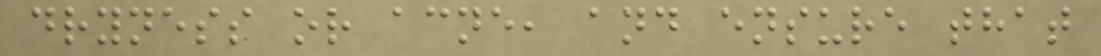dryness or acne, and ensure that
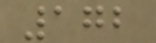172
